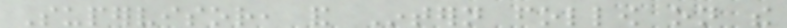Supervisor, and Intern follow on the
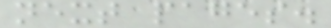next pages.
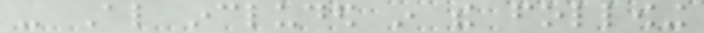- Also included in the following
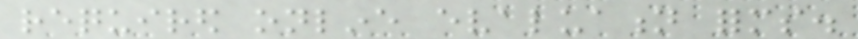required online evaluation forms.
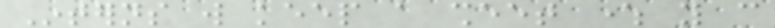Interns will keep a sheet where you can
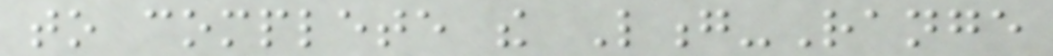to complete the Long-Range
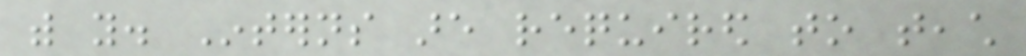with you. Interns are required to teach
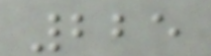225
